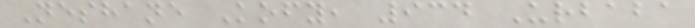Neshane Kofy, 934 Urbaba
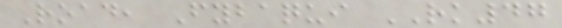Road, Fybaqui RK47
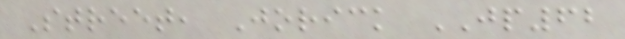Street, Jorick JP62
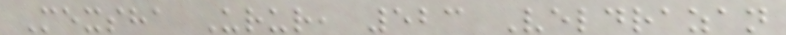Mexsha Urur, 523 Veldrazan
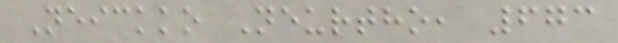Neickko Neurtho, 673
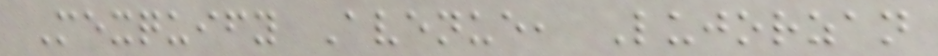Mexquify Avenue, Lujorzan
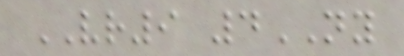VR9 4NY
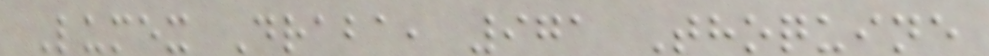Lumex Draba, 971 Thoquine
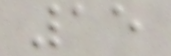15
